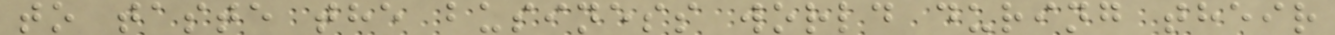to taste the business world during their
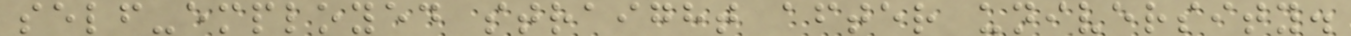self-employed straight after university.
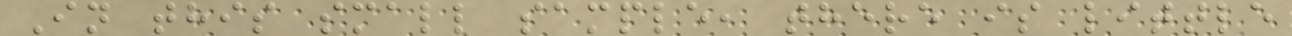In this small sample, there is little
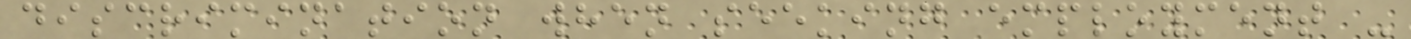discrimination when seeking employment -
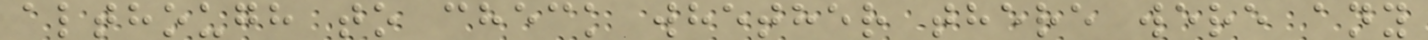although to check whether there were any
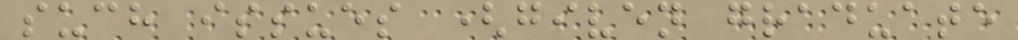such issues (given graduate
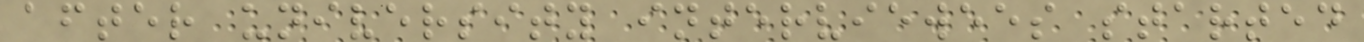after university interviewees started
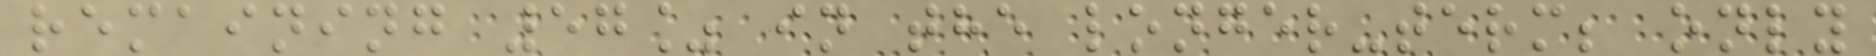remaining 57% in the longer-term; only
